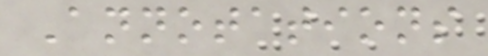Annotations
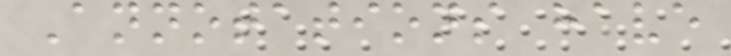Annotations have
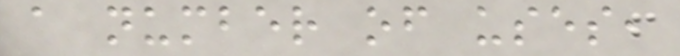a number of uses,
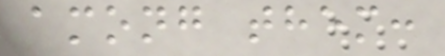among them:
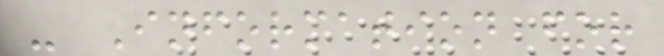- Information for
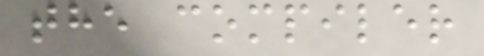the compiler
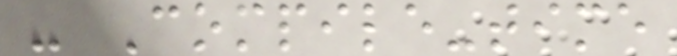- Compile-time
